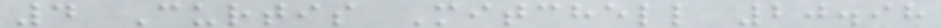4 Curtis Mitchell 20.98
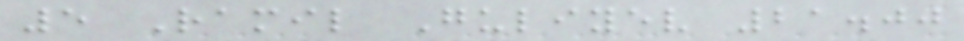5 Ramil Guliyev 21.00
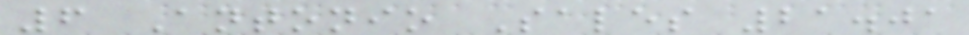6 Antonio Sales 21.01
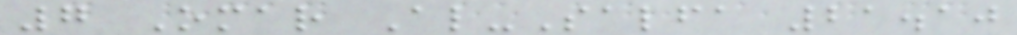7 Omar Al-Salfa 21.10
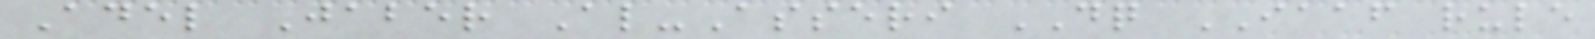Adel Jaber Al-Asseri DQ IAAF rule
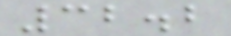32.2
